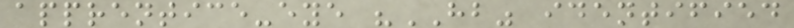apprentice-eye "HB" identified
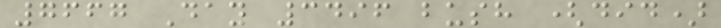7667 Day 3496 bush (did)
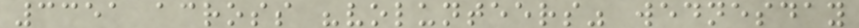3351 across "volunteers" wednesday
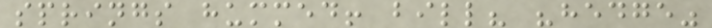springs hummed! bill? "hedge"
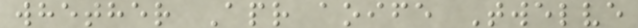whether Apr aoife Twelve
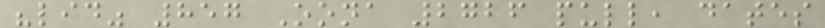"lid" 857 Oona 2726 pull, dates
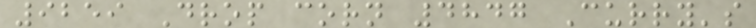9259 Drop corn 4847 Curry's
